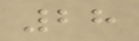28
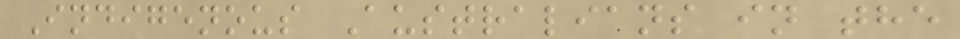Indigenous Australians in the
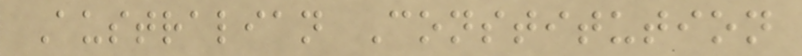Australian Constitution
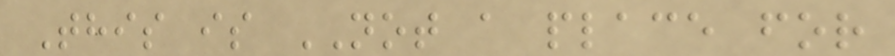This is NOT a place for
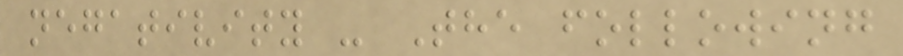negativity - The following
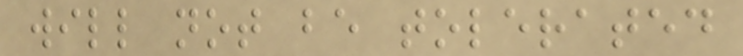will not be tolerated
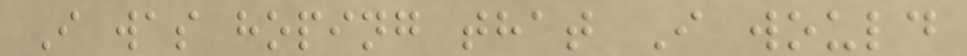I was hoping that I would
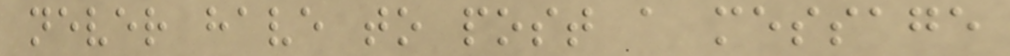never have to post a message
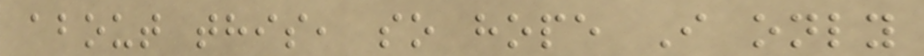about this, so hope I only
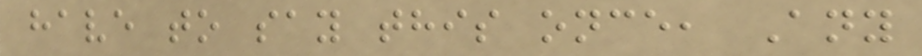have to say this once, Any
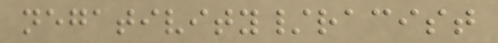negativity/racist
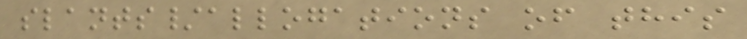slants/allogations of this
